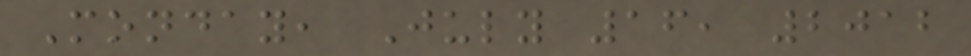Monday, July 16, 2012
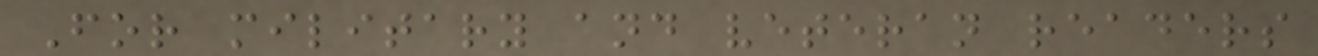For military and veteran readers
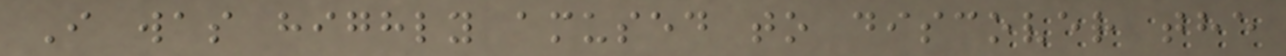I was highly amused to discover the
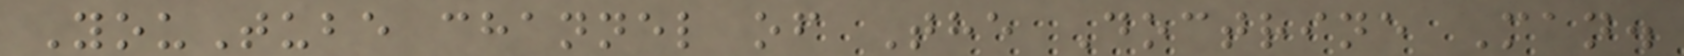YouTube channel of The Doctrine Man.
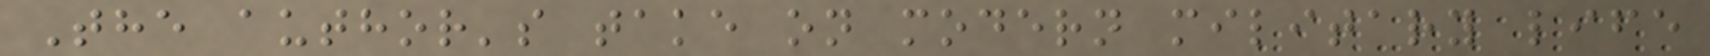The author's take on modern military life
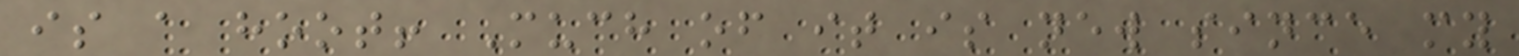is a hoot! Much of it is new since my
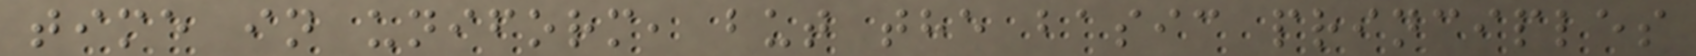time in uniform, but the basic principles
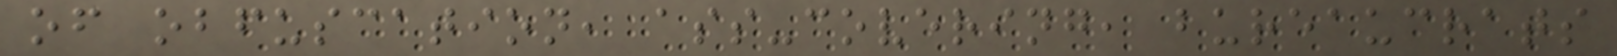of obfuscation, ass-covering, bureaucrats
